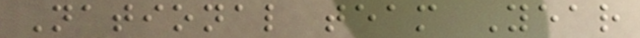National team Year
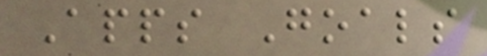Apps Goals
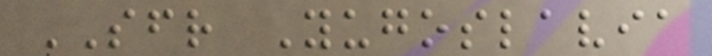SFR Yugoslavia
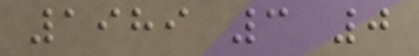1989 3 0
